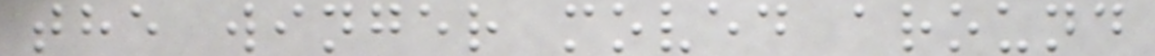the winger moved around
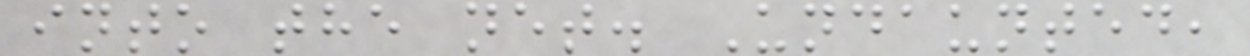into the net. Undaunted,
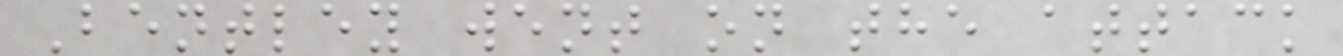Bentley went on the attack
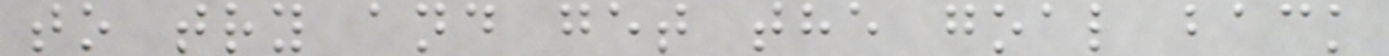to try and get the goal back
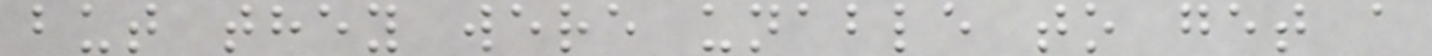but they were unable to get a
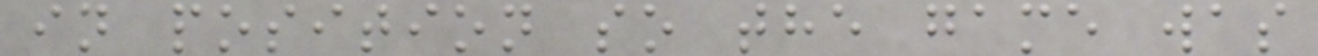in position so the game was
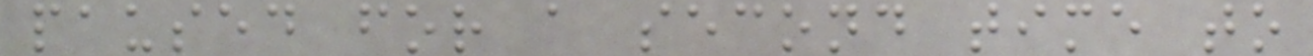paused for a second time to
